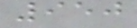950
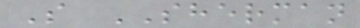S SHERMAN
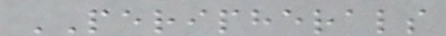PERIPHERALS
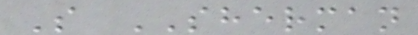S SHERMAN
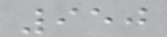950
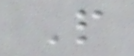P
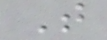T
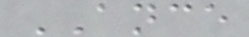ANCE
